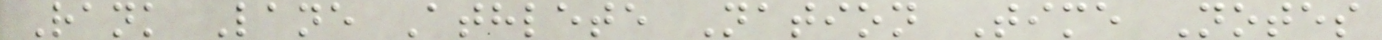Rank Lane Athlete Nation Time Notes
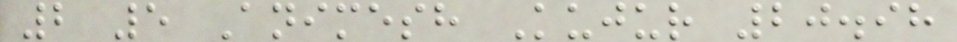2 5 Animesh Kujur 20.98
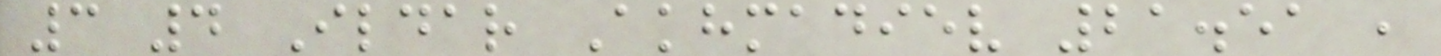3 4 Ildar Akhmadiev 21.51 ,
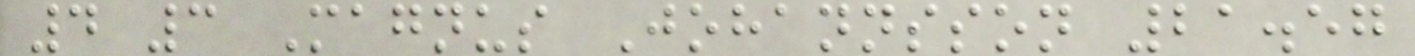4 3 Magnus Johannsson 21.57
